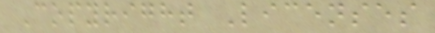Copyright Licenses
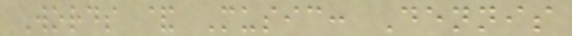Words & Music: Dennis
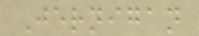Jernigan
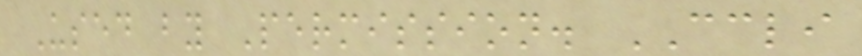Used by Permission. CCLI
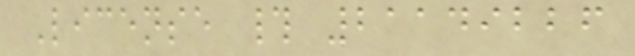License # 21149226
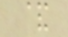&
